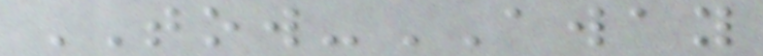TOW-AWAY
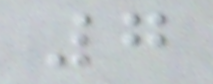7
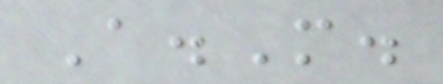A.M.
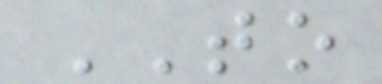TO
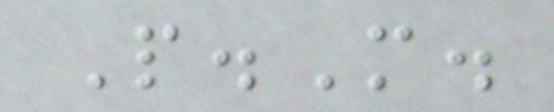P.M.
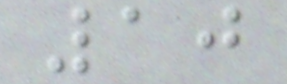10
